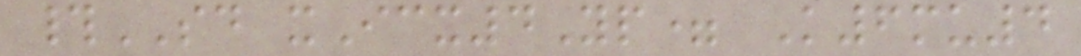#SD xIcx4Yp= K6mu4
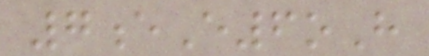7eE6oH
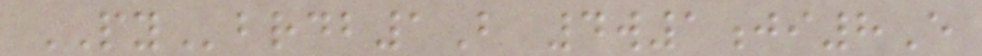PYbrdb1B 4w1ji8E
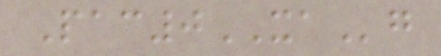Pac0XAg
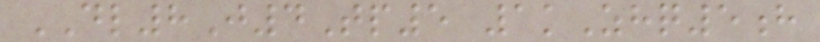DL8J4Tp5 1kZhq5h
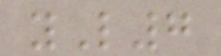yL7
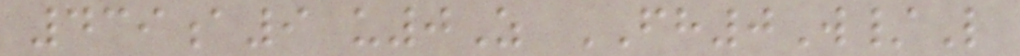439a9 u0Z FH0W/L
